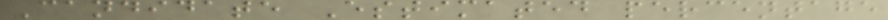Candidate Estimated percentage
